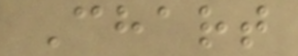Chart
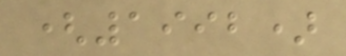(1992)
